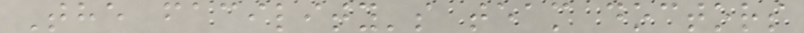The facility's team doctors
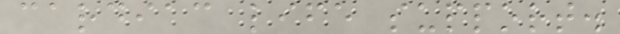cardiac life support.
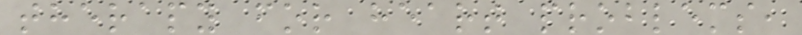therapy for heart problems,
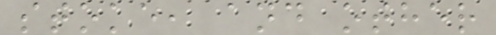stoke, and other
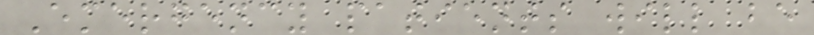Emergency patients will be
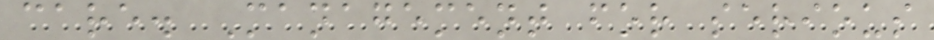care. Management for serious
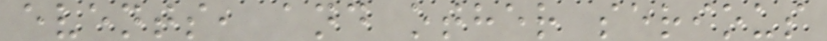events, and other serious
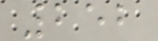252
